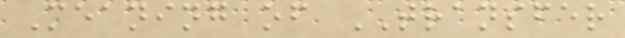Meaning of TRANSFER
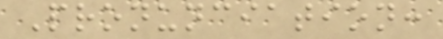Pronunciation:
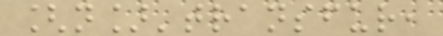[n]'transfur,
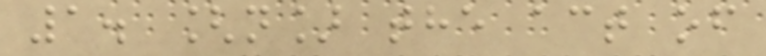1. [n] the act of
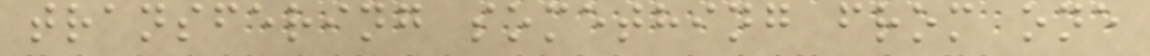transfering something from one
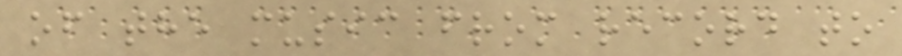of the music from record to
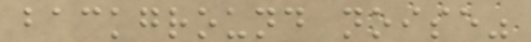background noise"
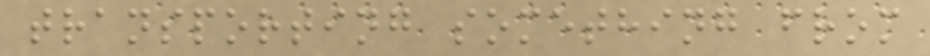transporting something from
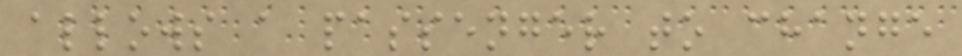allows a passenger to change
